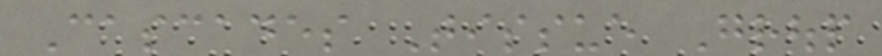Cascades Tissue Group
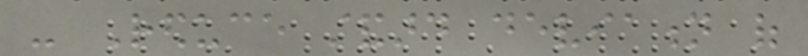- Reduce standard deviation of
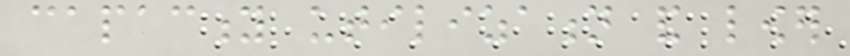capacity utilization and lower
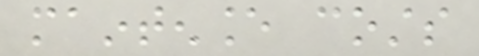maintenance costs
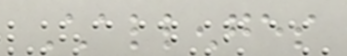Challenges
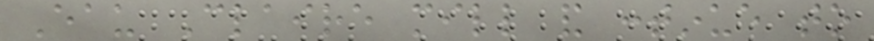Eau Claire mill and continue to
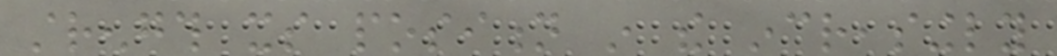strength its position in the increasingly
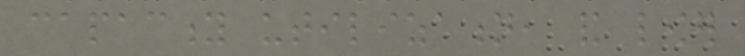capacity utilization, and lower
